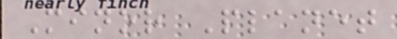Minor Planet
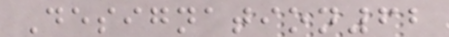Designation62
